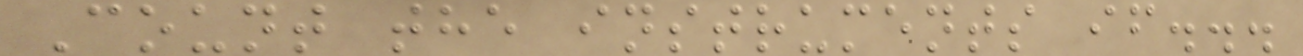Count the instruments if...
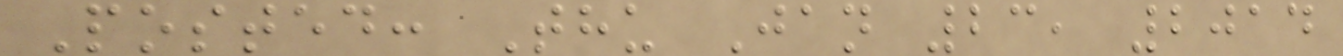Posted: Thu Jan 23, 2014
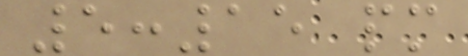5:15 pm
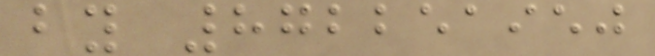by 872251950
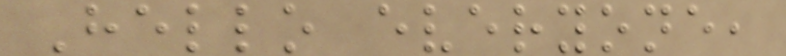Hello everyone,
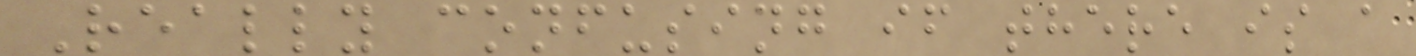Really confusing if there is a
